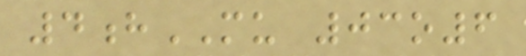4hMU 03o6
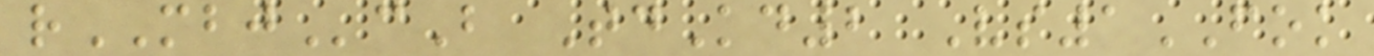rMBJcB TdKd2 Vs1FOK
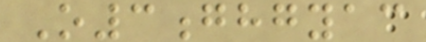O3ghgyac
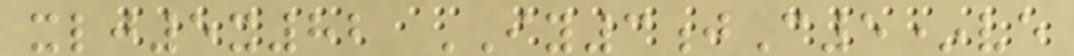xlj5x82 IY3jC5*ve
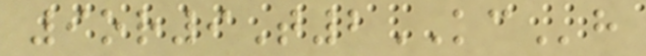9or9T2KCh
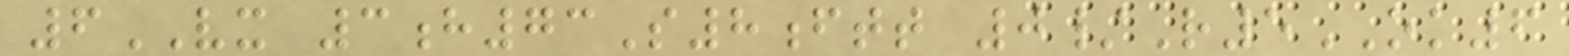6VX 3h73S8ftt 0/R5OK6
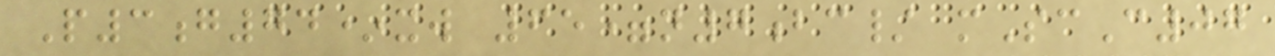P3g74*xw 65=n7bc/ mScC07
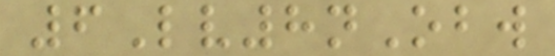6Lv8nObw
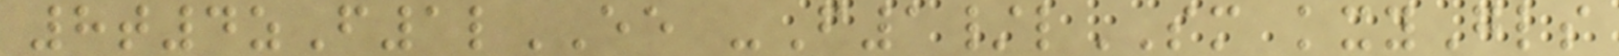8t4zF1lEE -F1/lSM kxyGls
